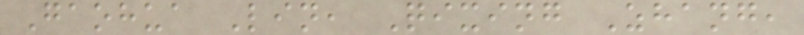Gaohua Lin, Qixing Zhang,
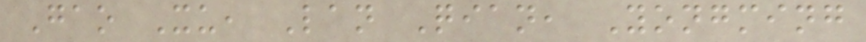Gao Xu, Lan Qian, Yongming
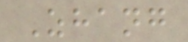Zhang
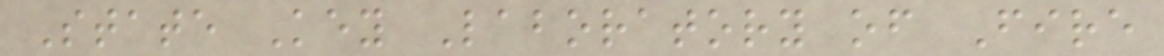State Key Laboratory of Fire
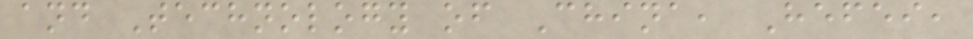and Technology of China, Hefei,
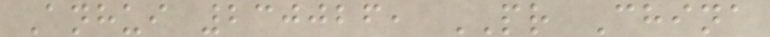Anhui 230026, PR China
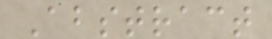Abstract
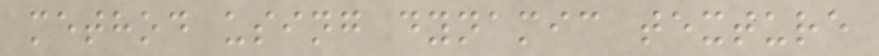method using dynamic texture
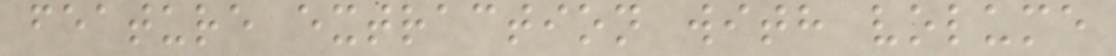feature extraction with volume
